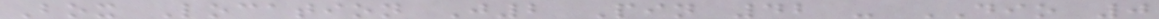Box Location J2 Pin 42 - DIO 0
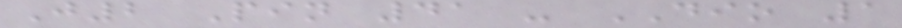J2 Pin 41 - DIO 1
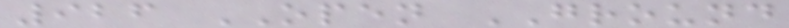926 OPEN GROUND
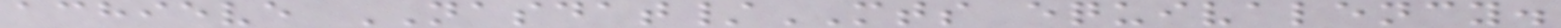achieve NASDAT/MTS equivalency.
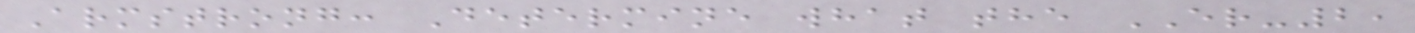Armstrong: Determine what the ER-2,
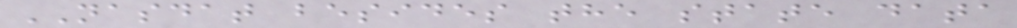NASDAT besides the state data
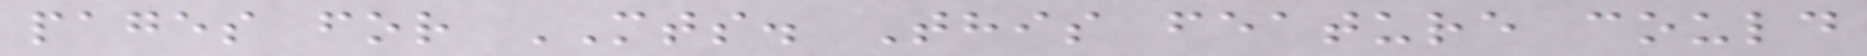pages for MTS. This feature could
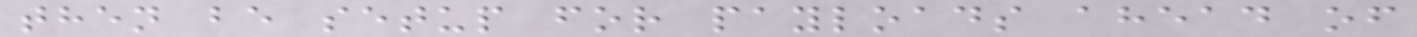then be setup for payloads ahead of
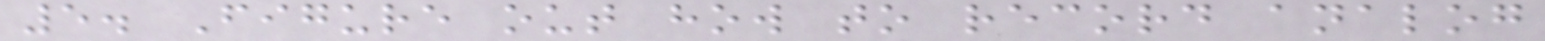5. Figure out how to record analog
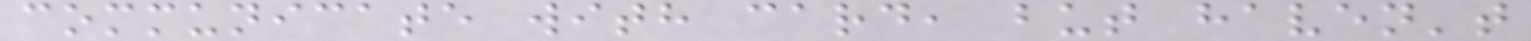communicate with card, but haven't
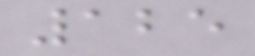125
